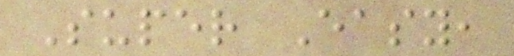Super Easy,
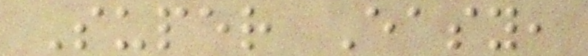Super Easy,
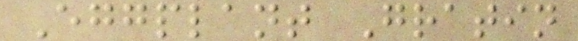Eggplant Gratin
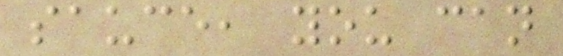sauce, you can
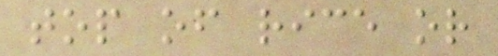top of rice or
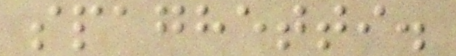spaghetti.
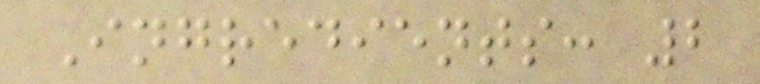Ingredients: 2
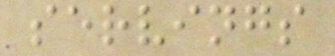servings
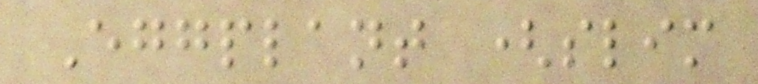Eggplant (slim
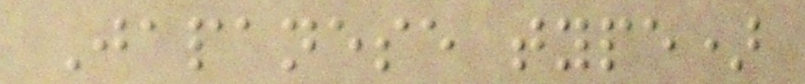Japanese type)
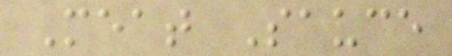Meat Sauce
